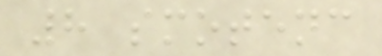8 smotenc
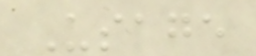Usage
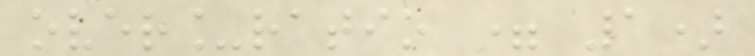over_ratio = 1)
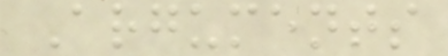Arguments
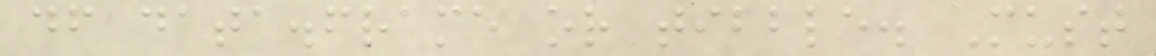df data.frame or tibble. Must
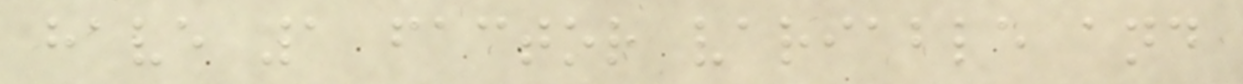have 1 factor variable and
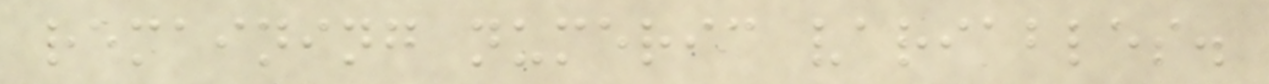remaining numeric variables.
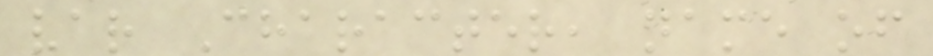var Character, name of
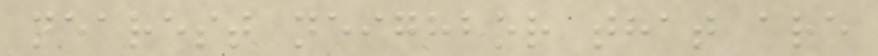nearest neighbor that are
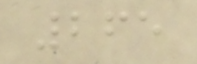265
